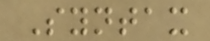Syntax
